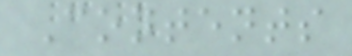Contents
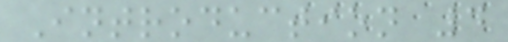Introduction 4
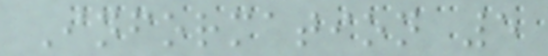Information 5
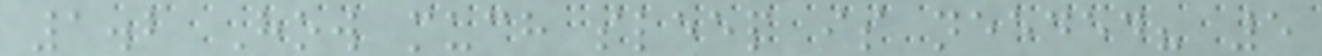1.2 How much sleep is needed? 5
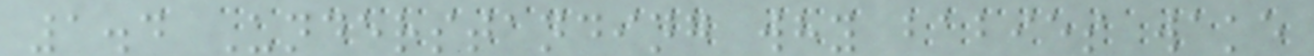1.4 Understanding why babies wake
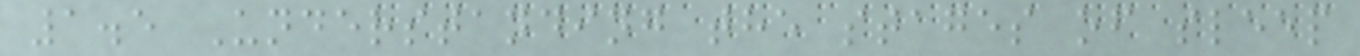1.5 Understanding the stages of sleep
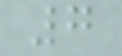7
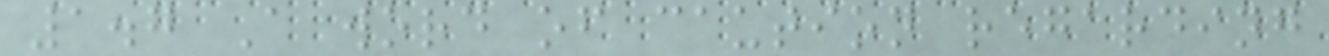1.7 A word of caution regarding
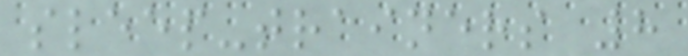sleep-trainers 8
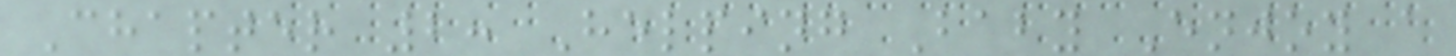Chapter 2: Helping Baby Enjoy a
